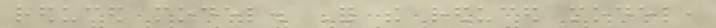reduced model. For the reduced model,
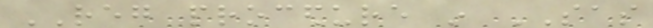REG procedure in SAS
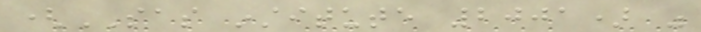(SAS institute 2001) was
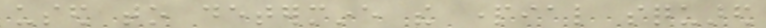used to determine the partial squared
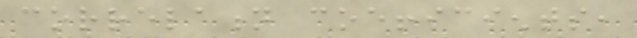correlation coefficients,
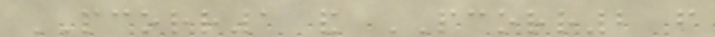PCORR1 and PCORR2 from
